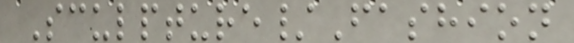Sculpture/Fashion
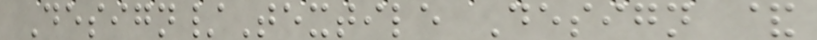Design/Textile Design &
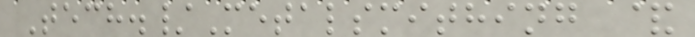Tech./Metalsmithing &
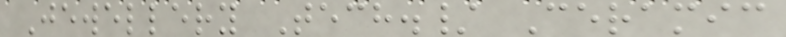Jewellery Tech./ Ceramic
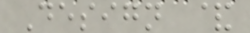Design &
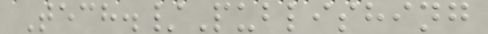Tech./Publishing
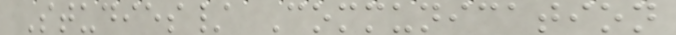Studies/ Communication
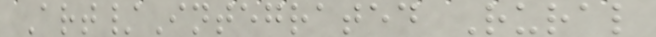Art/Integrated Rural
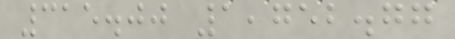315.00 1,752.77
